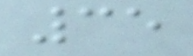35
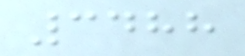3488
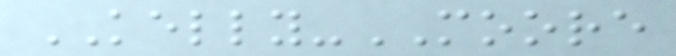KELLY-MOORE
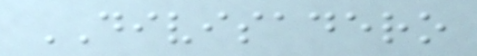DIVISADERO
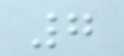7
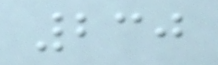230
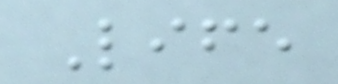Life
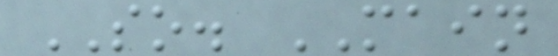SO. MAIN
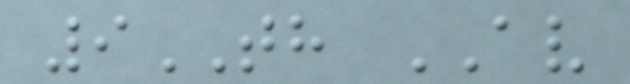9TH AV
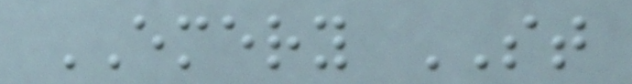EMERY ST
